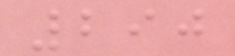290
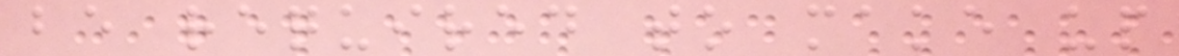be required to make up
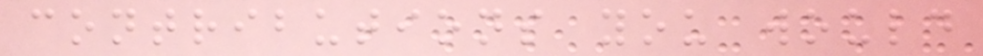contributions you would
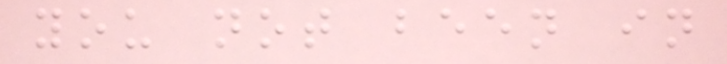you not been in
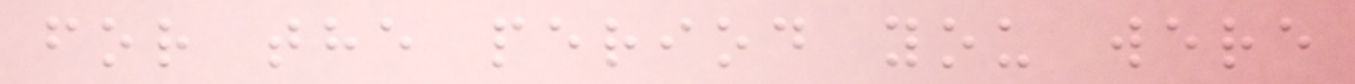for the period you were
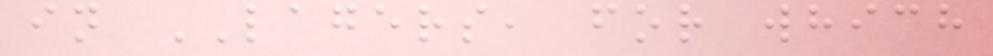in LAGERS, for which
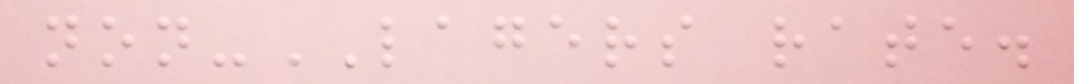non-LAGERS rate.
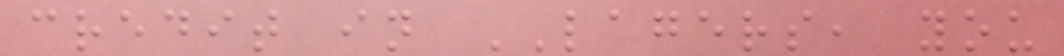credit in LAGERS, you
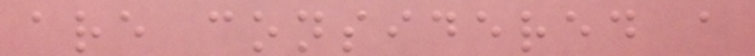are considered a
